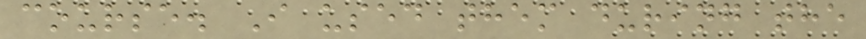course. I used them during the
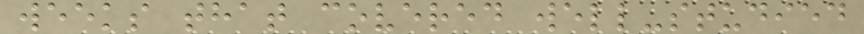weeks that covered well-studied
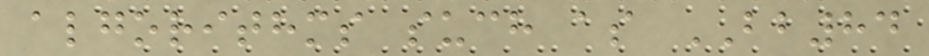algorithms such as BB84
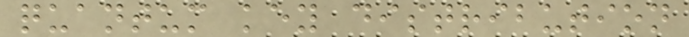quantum key distribution
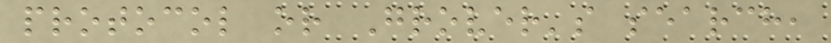protocol or Grover's search,
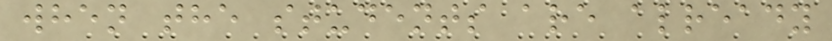when the students are already
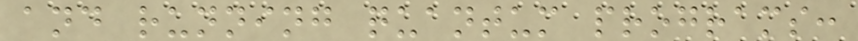and running quantum programs:
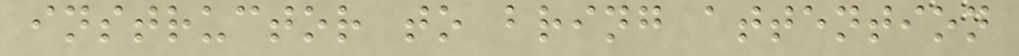instructor to bring attention
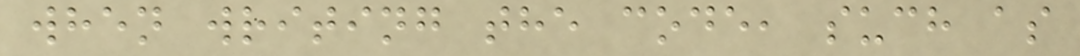when writing the code, such as
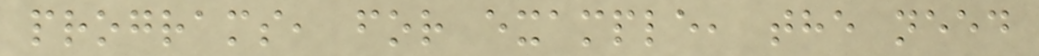programs, for example, the need
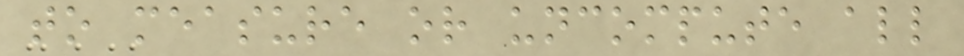to measure or uncompute all
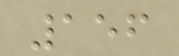156
